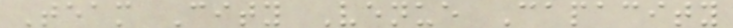Team City Venue Capacity
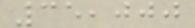35,000
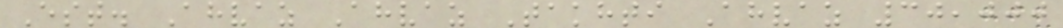Est. Ahvaz Ahvaz Takhti Ahvaz 30,000
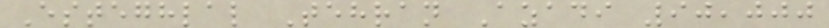Esteghlal Tehran Azadi 90,000
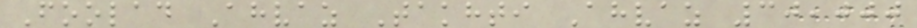Foolad Ahvaz Takhti Ahvaz 30,000
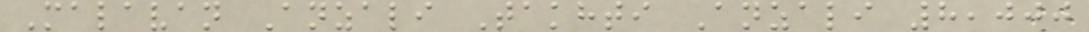Malavan Anzali Takhti Anzali 8,000
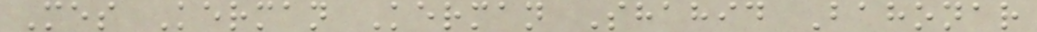Mes Kerman Kerman Shahid Bahonar
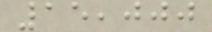15,000
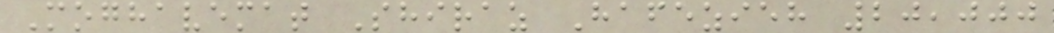Moghavemat Shiraz Hafezieh 20,000
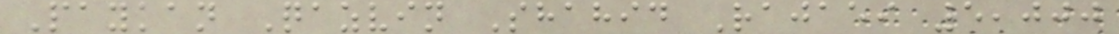Paykan Qazvin Shahid Rajaei 5,000
